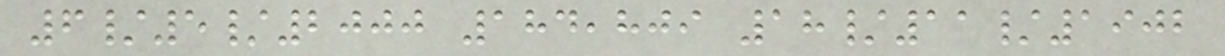6/5/2000 184,809 18/11/1902
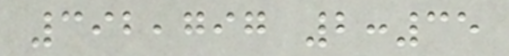392,797 2:35
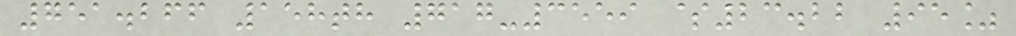751.266 158th 717-3559 $23.22 95%
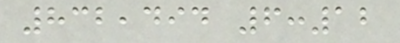832,494 6:12
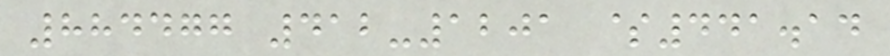884477 412-1201 $441.14
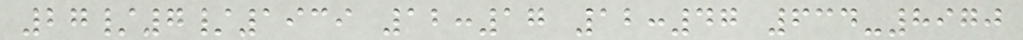27/7/1939 12:17 12:47 634-8970
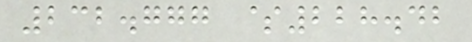232.777 $228.42
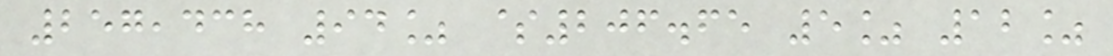257,438 94% $206.65 5% 12%
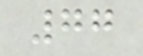77
